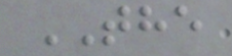THE
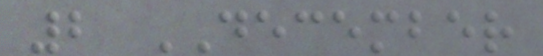2 DECEMBER
